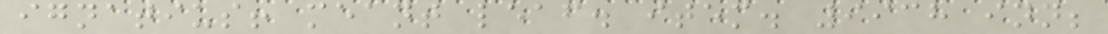ignatius! meant leaf. item. 9938 inn;
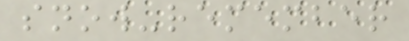snow-remember
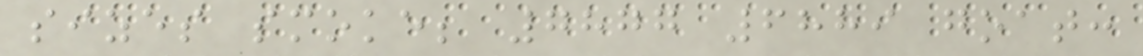sizes smoke; 7877 6889 goat:
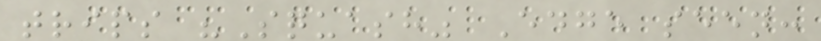trips "Squash" Edge seen:
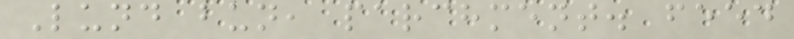Lund bun, parchment. feed
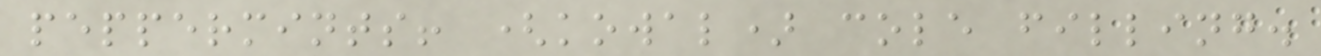peppermints! (kowal) cole filling.
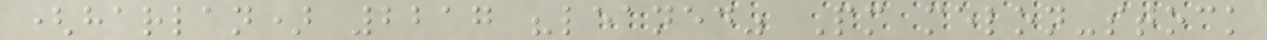(harlan) 2217 "leaned" Pm melon-stock
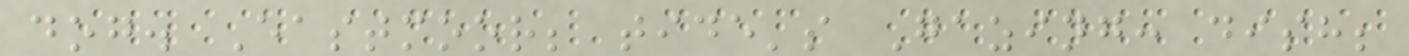dog. Eastmoor; tide's Gazing: dish;
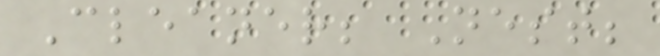Cleaner; Nest;
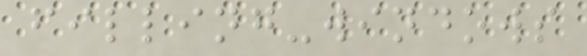filling-windows
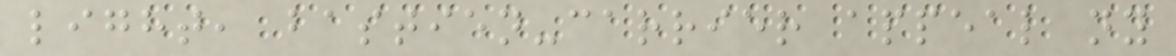light, bastien-carrier appeal ny
